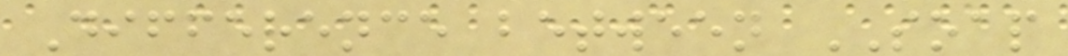Difference between SOAP
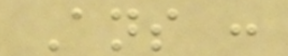Ans :
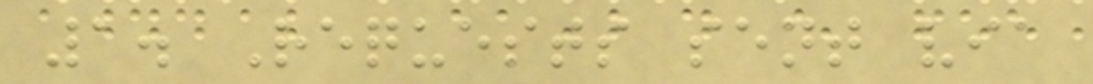1. Requests sent via
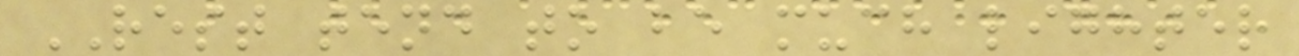REST tend to be much lighter
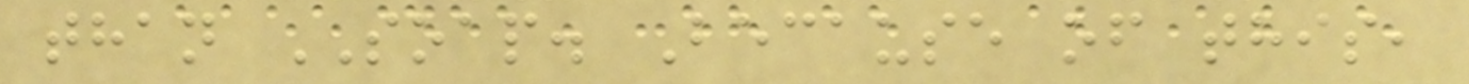than SOAP. Because of this,
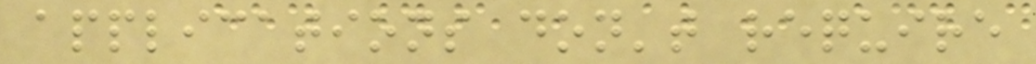applications don't require
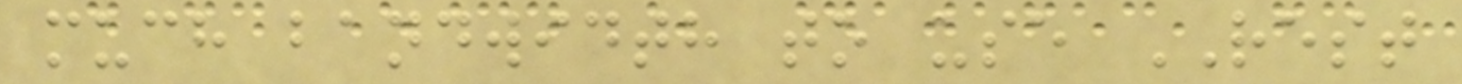much bandwidth to use REST
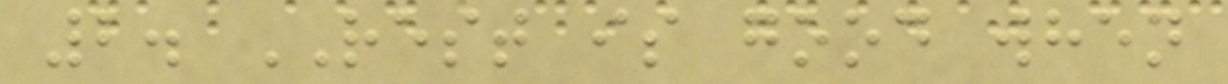2. REST is good when
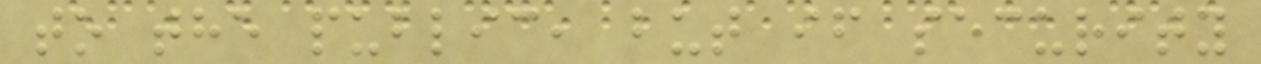to the public, but if security
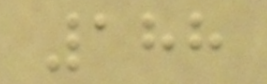188
